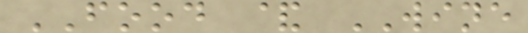FOOD & WINE
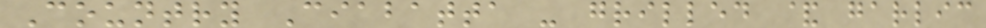Country Ciabatta - grilled & garlic
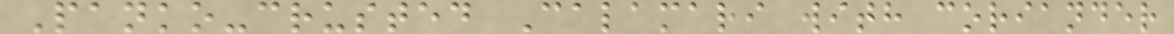Panko-crusted Calamari with coriander
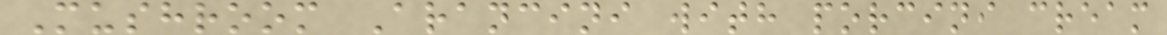Mushroom Arancini with porcini cream
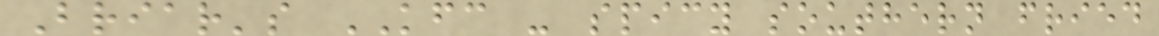Briar's KFC - spicy southern fried
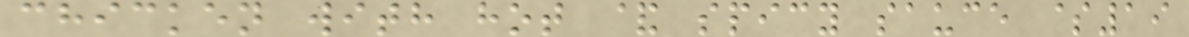chicken with hot & spicy sauce $19
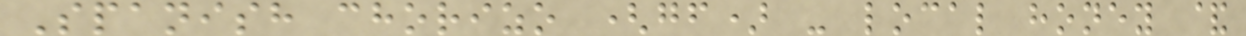Spanish chorizo (gf) - local honey &
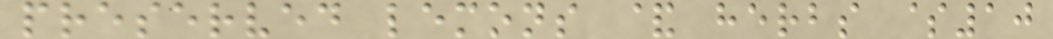preserved lemons & herbs $10
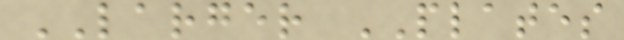LARGER PLATES
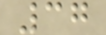37
